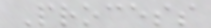Process
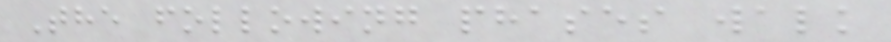The following phases walk
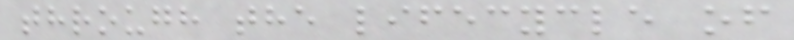through the lifecycle of
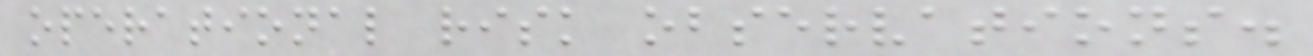operational risk observations.
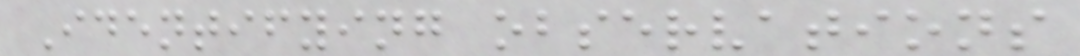Identifying observations
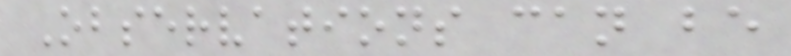Observations can be
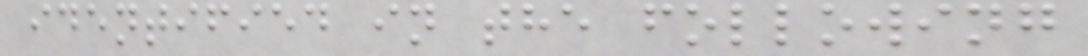identified in the following
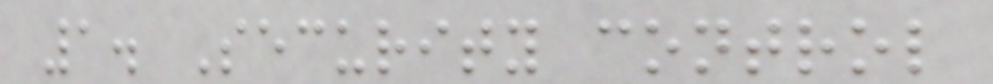1. Security control
